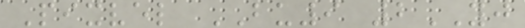Pixvel BU9 2YJ
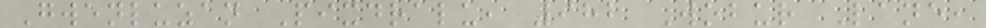Gwenluzan Pixdralu, 982 Wobur Lane,
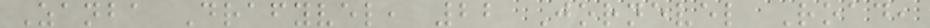Zanba Drafyvel, 22 Jornevel Road,
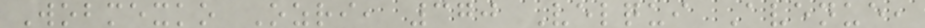Wobmexko Ozri, 370 Velqui Avenue,
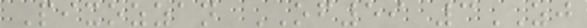Pixozzan OF59 3ZJ
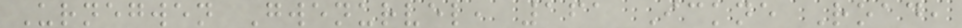Urnegwen Gwenurvel, 161 Ickne Road,
